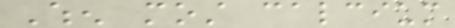When most calcium
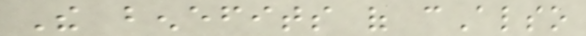The benefits of cAlso
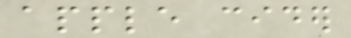apple cider
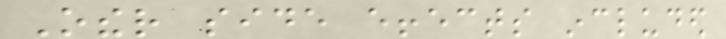Other side effects included
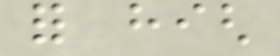for high
